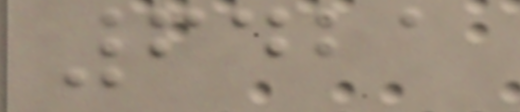6421
